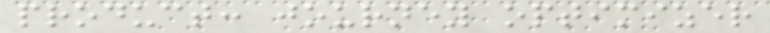product: journey optimizer
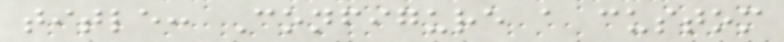title: Configure a custom
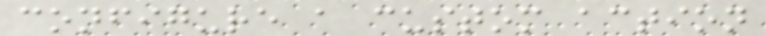configure a custom action
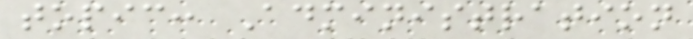topic: Administration
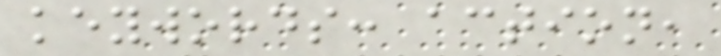keywords: action,
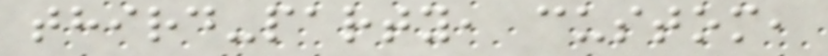third-party, custom,
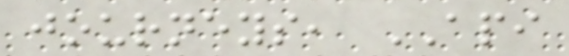journeys, API
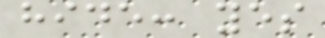hide: yes
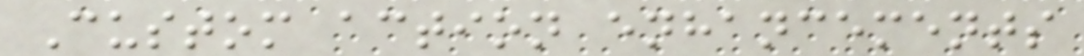Custom action enhancements
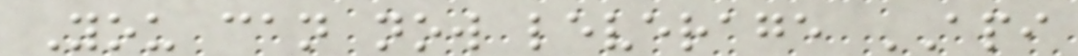You can now leverage API
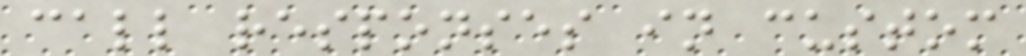call responses in custom
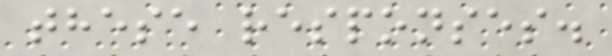these responses.
